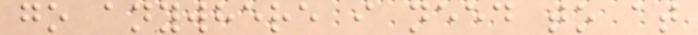go anywhere i need to at
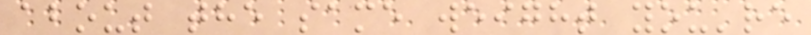about the same weight you're
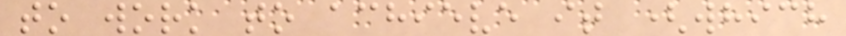to work to achieve it (which
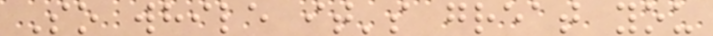So while it's great you
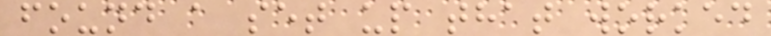found a set up that worked
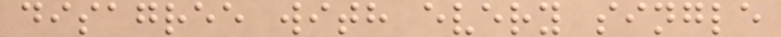disagree with every single
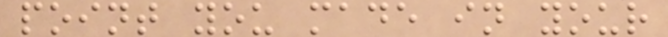point you made in your
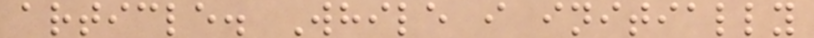article. While i initially
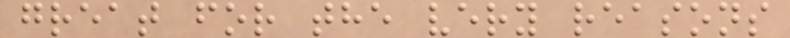great for the very reasons
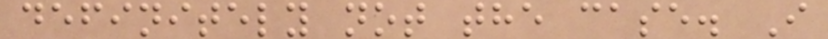definitely not the case. I
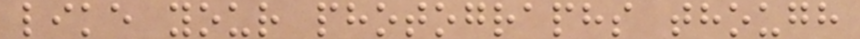like your photographs though
